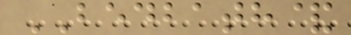BEDBATH&
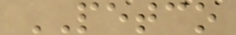PETCO
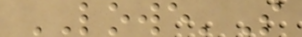LOWE'S
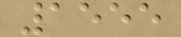1555
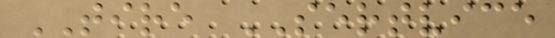TIRE SERTVICE
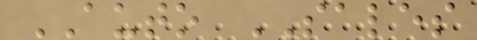AUTO SALES
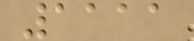1111
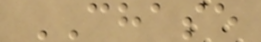CHASE
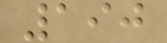190
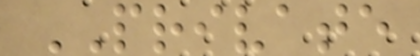PRIVATE
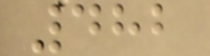482
